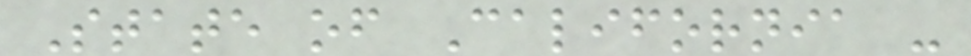State of California -
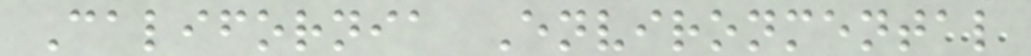California Environmental
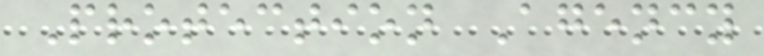Protection Agency
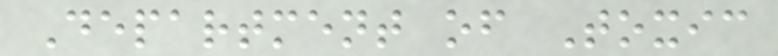Department of Toxic
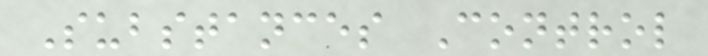Substances Control
